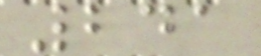241
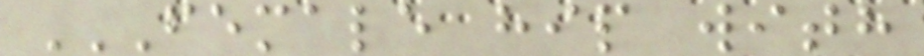FEMALE HIP WITH
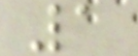1
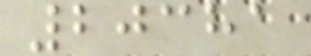20381
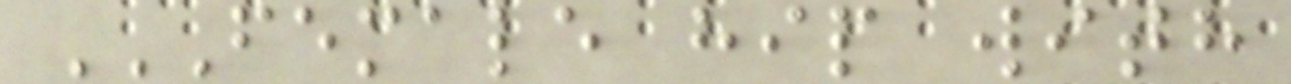FEMALE HIP WITH
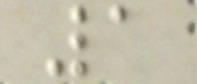1
